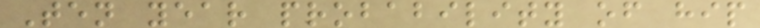Ten year probability of hip
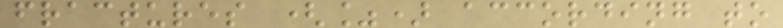fractures (%) according to
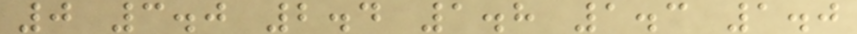0 3.0 2.4 1.8 1.3 1.0
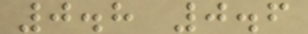0.8 0.6
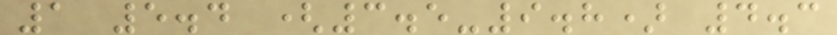1 5.4 (3.5-9.8) 4.3
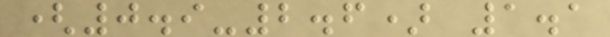(0.9-2.6) 1.1
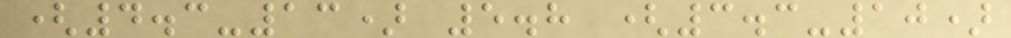(4.3-13) 5.8 (3.3-10)
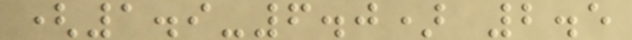(1.9-6.0) 2.5
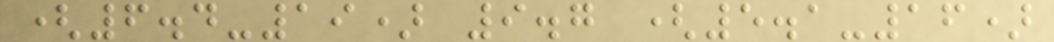(6.4-19) 9.7 (5.1-16)
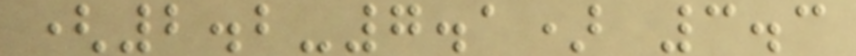(2.2-7.1) 3.3
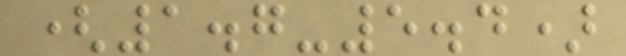(1.7-5.4)
